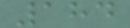184
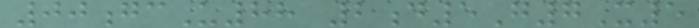00gcU88 2d5G7X5
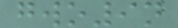gwo9n
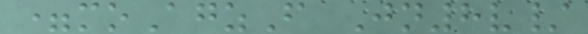=moAgzF Jn8v/
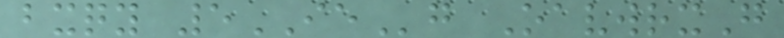bxqy 5IEg OavwrxG
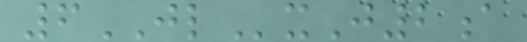6JLxJ2a
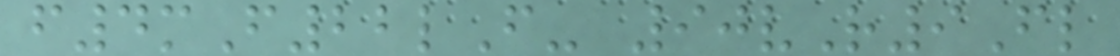f4mF22lF- 90vR9Fl
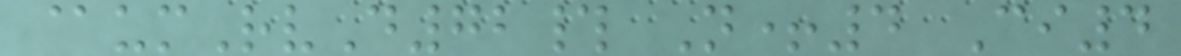@umRvD72# N+4 Ci4
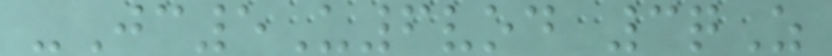-Jc5U6vod 3qZ
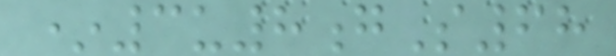*3u8gS68
